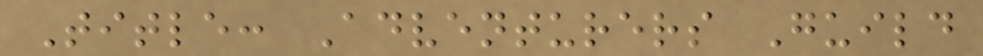Title: Adventurers Guild
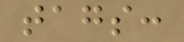tags:
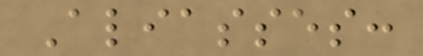Aliasses:
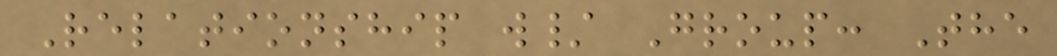Relationship w/ Group: The
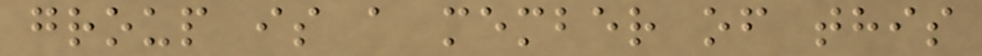group is a member of this
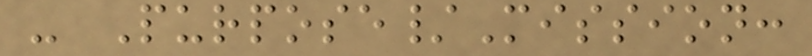- Purpose/Mission:
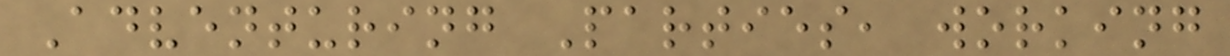Adventuring Parties, working
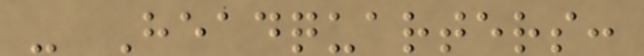- Headquarters:
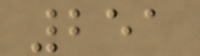251
